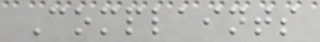Complaints
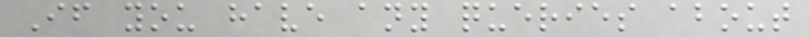If you have any queries about
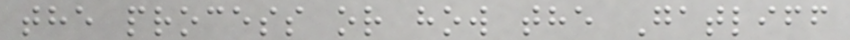the process or how the Gatliff
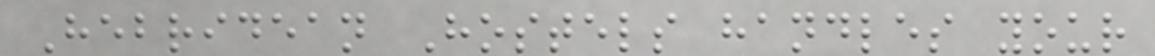Hebridean Hostels handles your
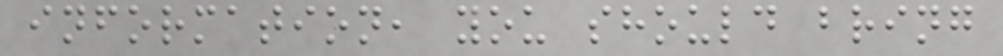information, you should bring
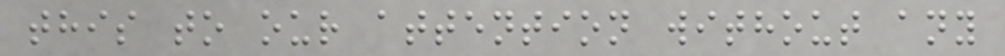this to our attention without any
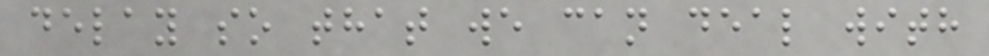delay so that we can deal with
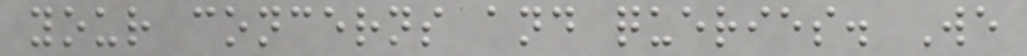your concerns and queries. We
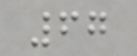67
